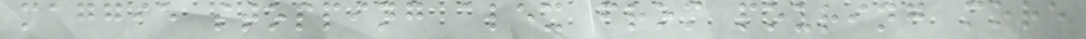maggie stopping alex from pouring more
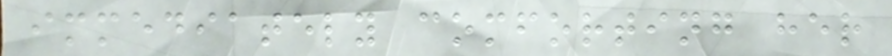immediately comforting her
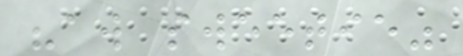"aw sweetie"
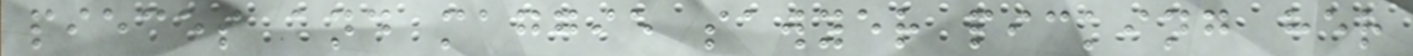pieces and maggie sawyer picking her
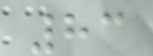83
